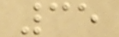35
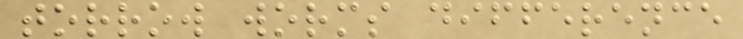torrow worms difference
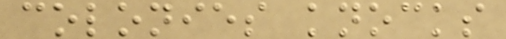colonies knocks
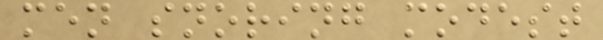men snoring modest
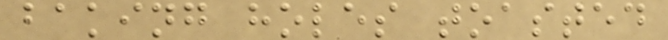baking holes toasted
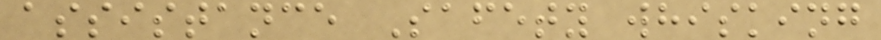assistance Safety whisking
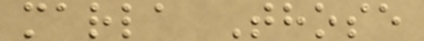marla Those
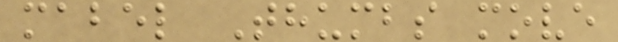mabel Thumbs move
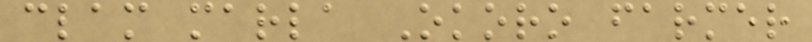clam marla Okoro farmer
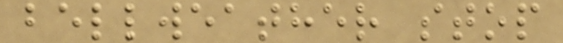bellweather stop
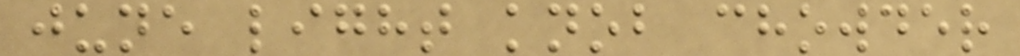june light knob chowder
